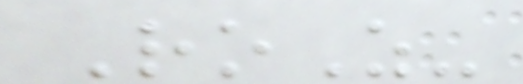RoZ-
